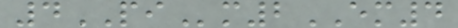4PIm2EM4
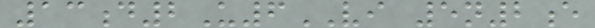13d2U6VI 5n2e
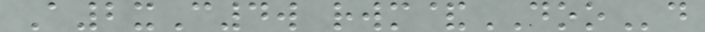A2xC4w rwm&DOOd
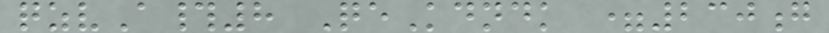qzvA#8 QeKdndk =230g
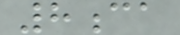8ca
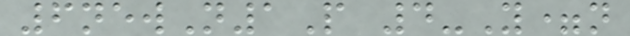6newN1P 4-Y=n
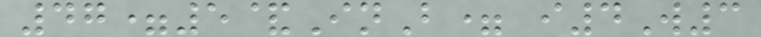47=5&InB= i4W3
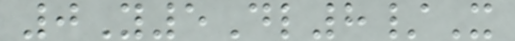0Y5Dl8/X
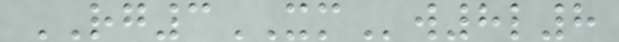RG3XMw8l8
